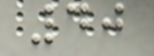40
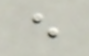e
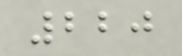220
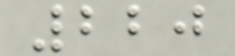220
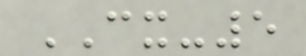CX-5
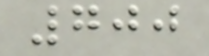700
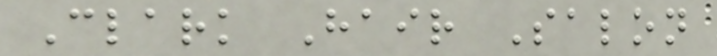Clark Hair Salon
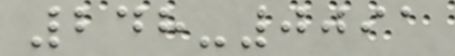248-0091
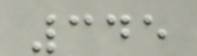345
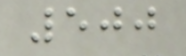500
